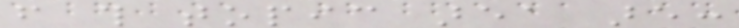from this topic area are:
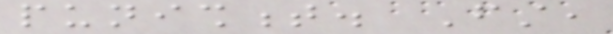punishment. First,
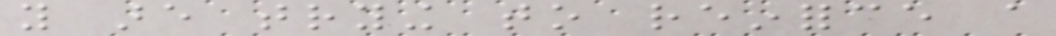you are trying to reinforce a
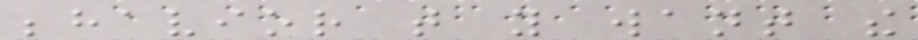behavior that you want the
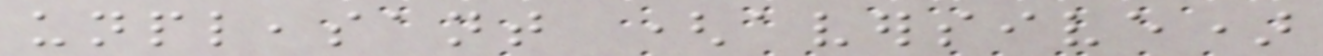unpleasant (aversive)
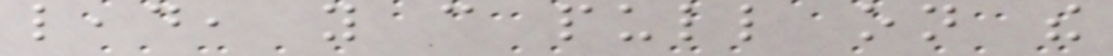lead, you can pull on the
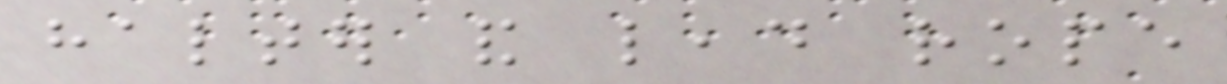halter and lead rope
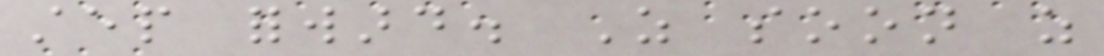step forward. As soon as
